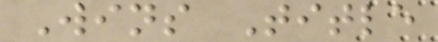Wins Title
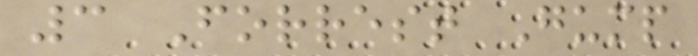3 Forrest Gump
